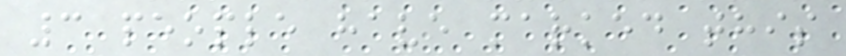3 people have marked this
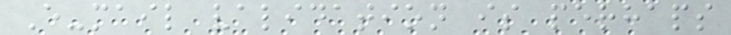E-mail validation is perhaps
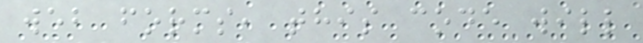web forms, this code will
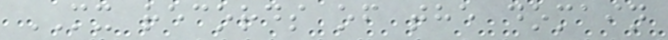MX records of the domain
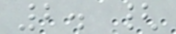2. {
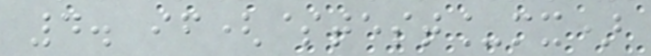4. if($test_mx)
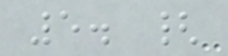5. {
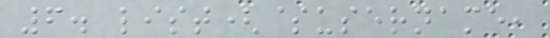6. list($username,
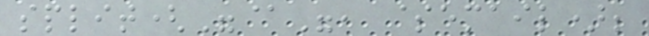split("@", $email);
